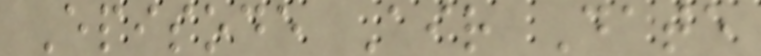Episode Air Date
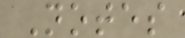Notes
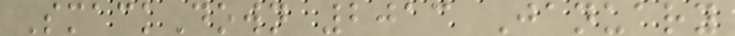SmackDown 2013 January
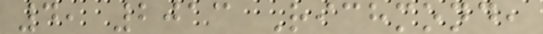4, 2013 Richmond,
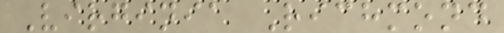Virginia Richmond
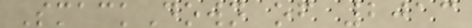SmackDown of 2013
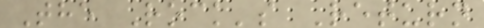The Rock's Return
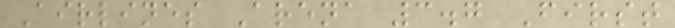Airlines Arena 3.7 First
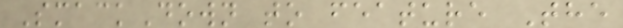SmackDown to feature The
